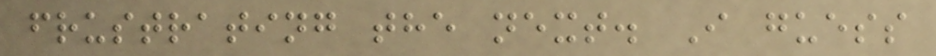frustrating the next. I guess
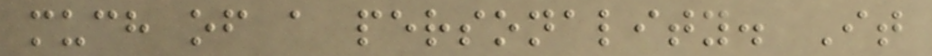much of a personality. It
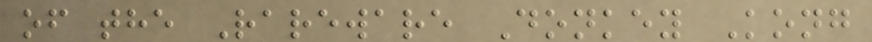of the Rareware Donkey Kong
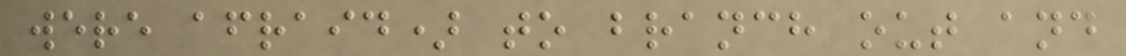were afraid) to branch out and
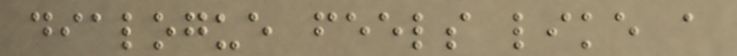dialogue feels like a
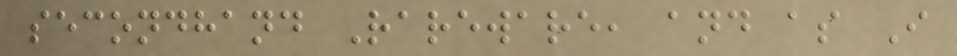secondhand Rareware, and as I
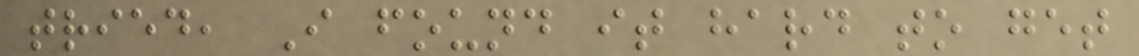tried, I found it hard to get
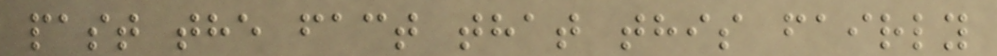past the fact that this fairly
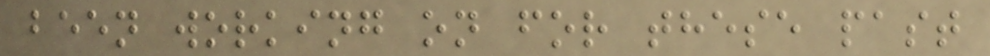been working on for these past
